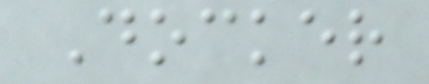Docker
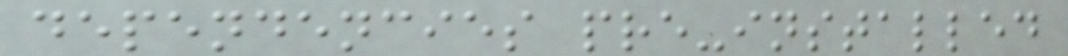dependencies pre-installed
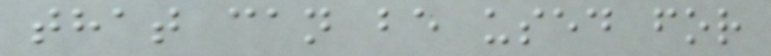that can be used for
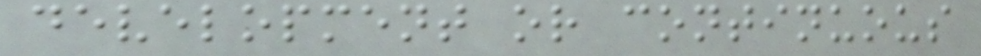development or continuous
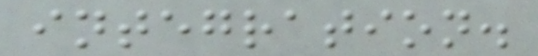integration.
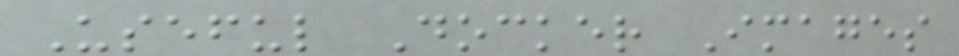Useful Docker Images
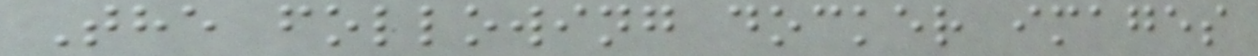The following docker images
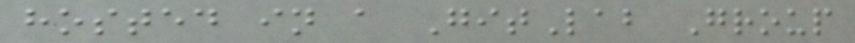hosted in a GitLab Group
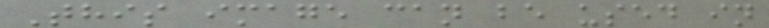This image can be used in
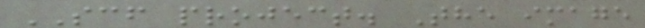SCF project. The image
